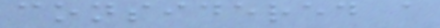considered a
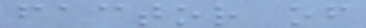factor of
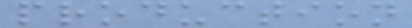production
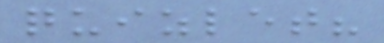quizlet?
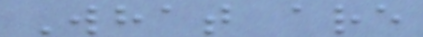What are
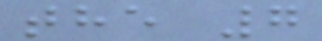the 7
